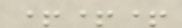+++
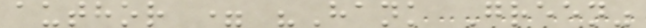author = "Hank Green"
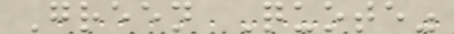Green Quote"
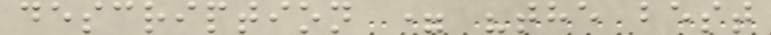description = "the best
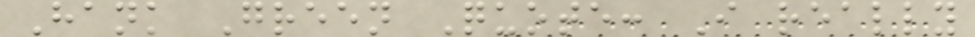Hank Green Quote: I really
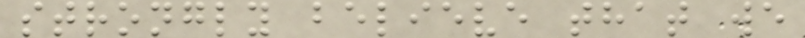strongly believe that we
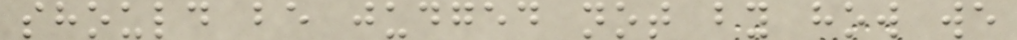should be judged not by how we
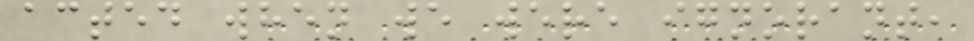acted when we were ignorant,
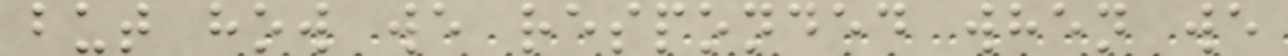but how we responded when we
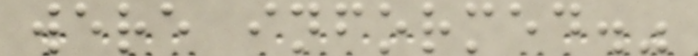were informed."
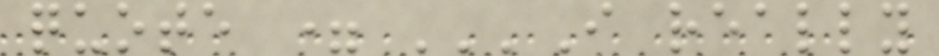quote = '''I really
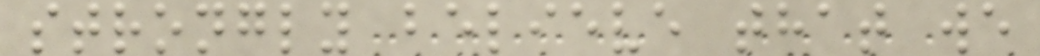strongly believe that we
